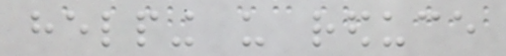helping us reduce
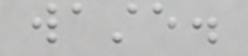waste.
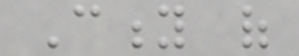City of
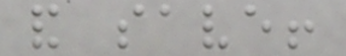and save!
